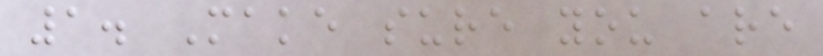1. Make sure you are
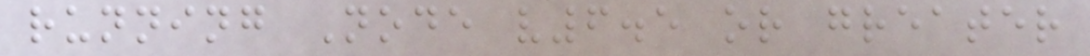running Node v6.5 or greater
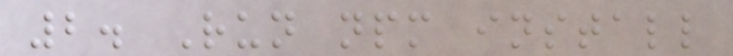2. Run npm install
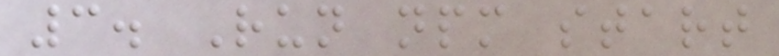3. Run npm start
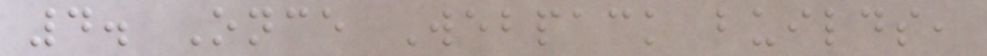4. Once Webpack builds,
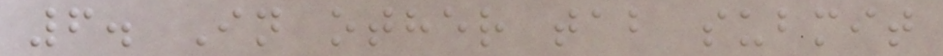6. In other tab submit
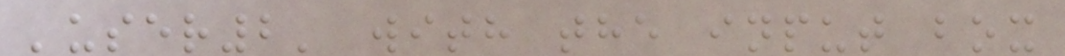'user2' with the input box
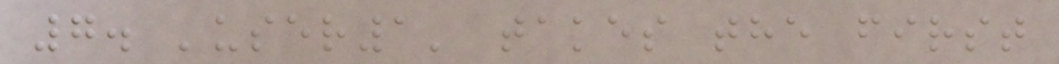7. 'user1' takes the first
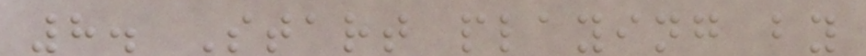8. Start playing by
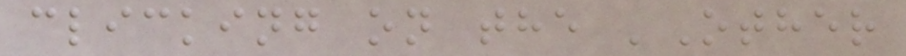clicking on the 'Other
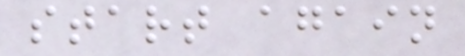start again
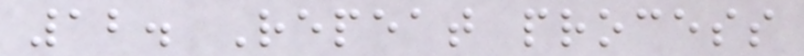12. Repeat process
